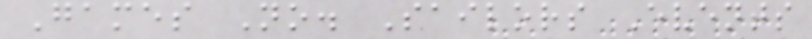Games No. Sailors Events
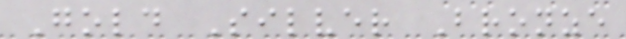Gold Silver Bronze
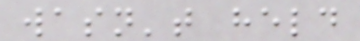wasn't held
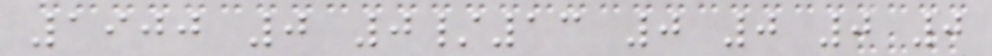1900 0 0/13 0 0 0 0
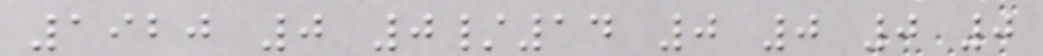1920 0 0/14 0 0 0 0
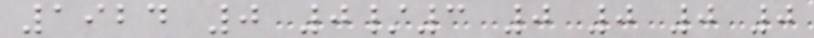1924 0 0/3 0 0 0 0
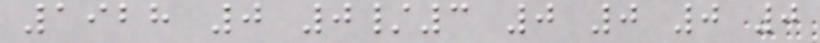1928 0 0/3 0 0 0 0
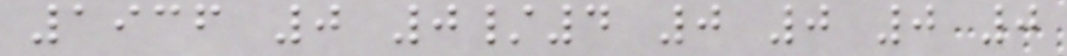1936 0 0/4 0 0 0 0
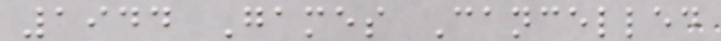1944 Games Cancelled
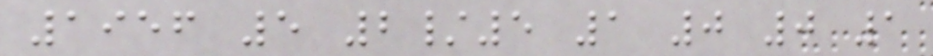1956 5 2/5 1 0 0 1
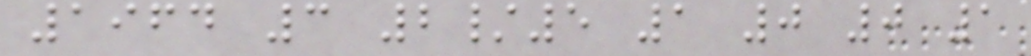1964 3 2/5 1 0 0 1
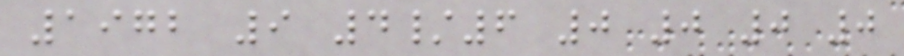1972 9 4/6 0 0 0 0
